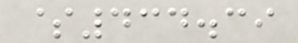$434.39
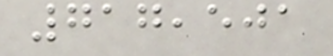717,501
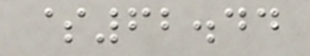$62.44
